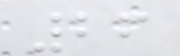26
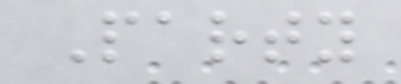Party
